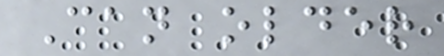Can older
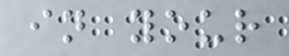in your
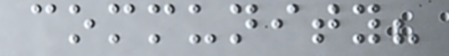community?
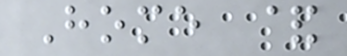Home &
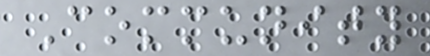Community
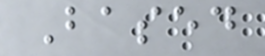Based
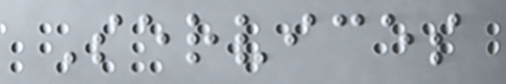Services
